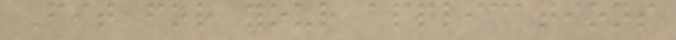Fit for your applications
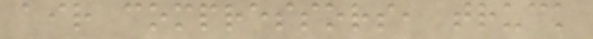air compressors, truck
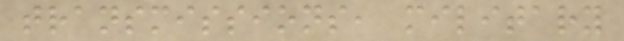transmissions, military
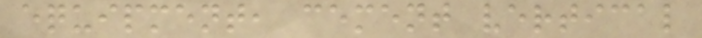equipment, cement vertical
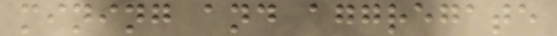mining and aggregate
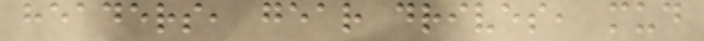headers, gear drives, mud
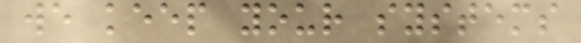we keep your systems
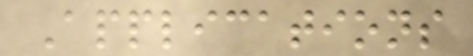Applications
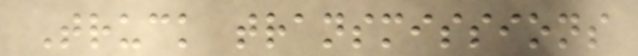Truck transmissions
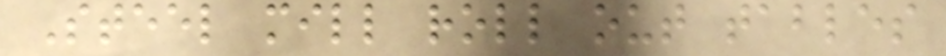Steel mill roll out tables
